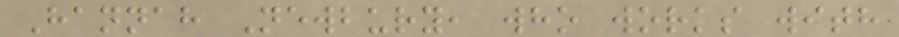Hannah Newbury, who works with
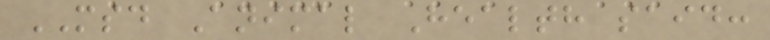MSD Animal Health said:
